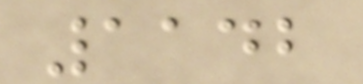1142
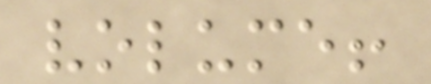volume!
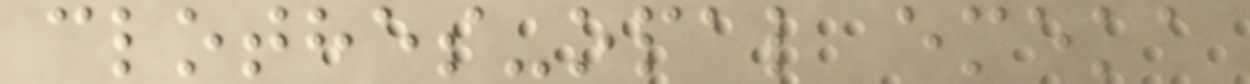clothes-opal emeka
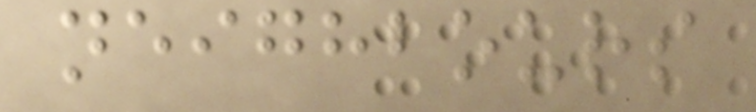neighbours
